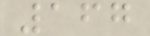167
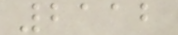2112
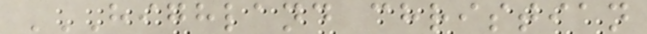HIGHLAND CHRISTIAN
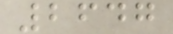2647
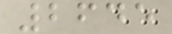2645
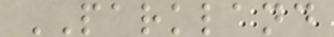PARKLAND
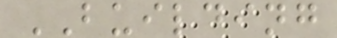BUILDING
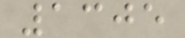1305
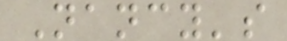Nancy's
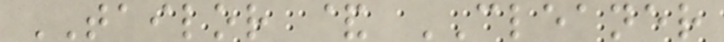TAILOR & CLEANER
